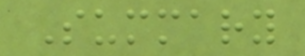Summary
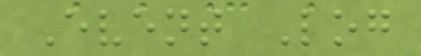Event Log
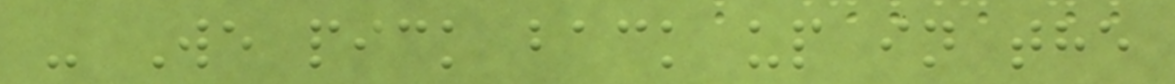- We pick back up in the
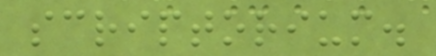scriptorium.
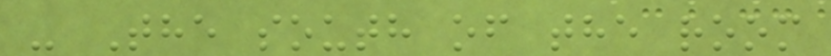- The south of the room
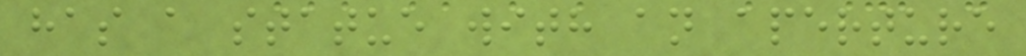has a statue with an aperture
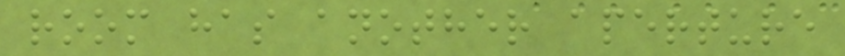room has another aperture
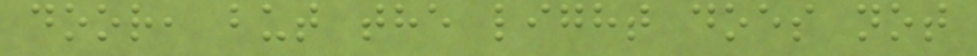door, but the light does not
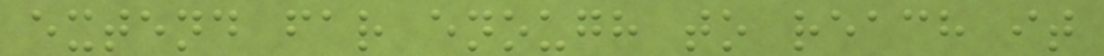extend far enough to reach it
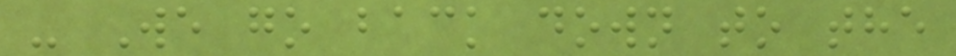- We go back down to the
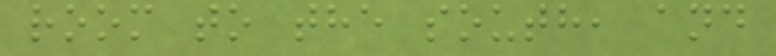room to the south, and
